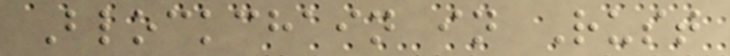Blockchain in Rust
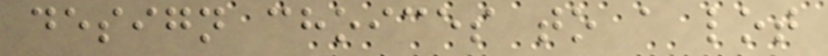design choices to a lot
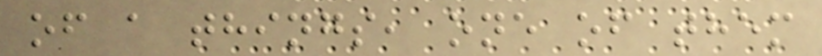of a things, one of them
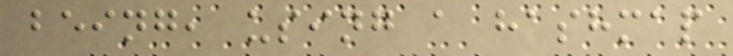being, using a hashmap
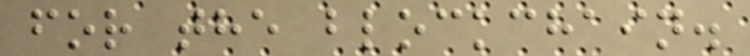for the blockchain.
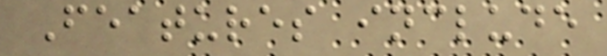Features include
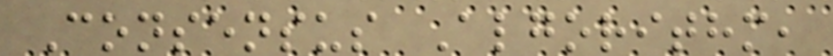Consensus Algorithm,
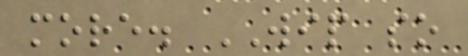more. WIP so
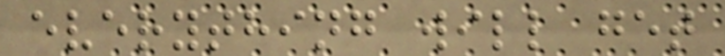everything will get
